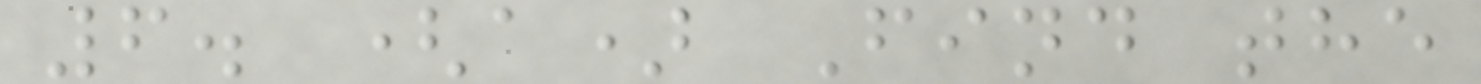6. (a) Find the
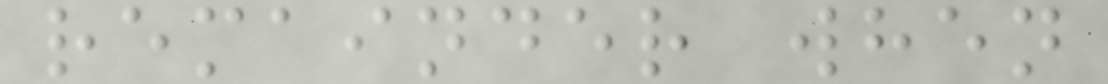remainder when
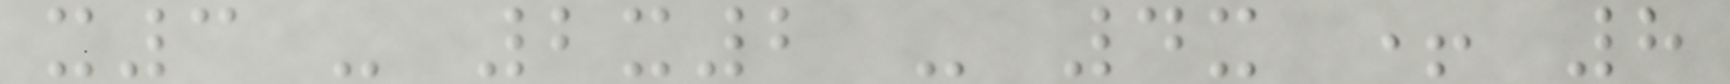x3 - 2x2 - 4x + 8
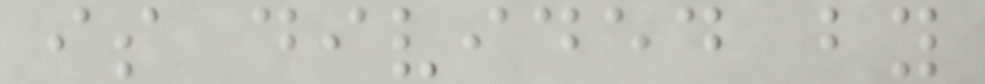is divided by
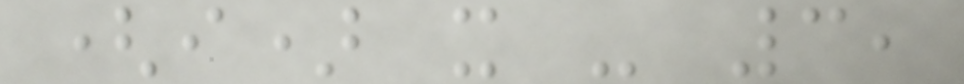(i) x - 3,
